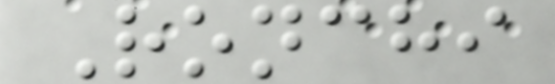Ronchi
